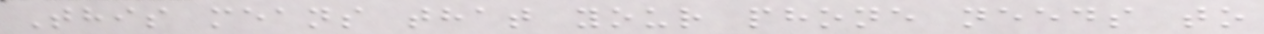This means that your phone needs to
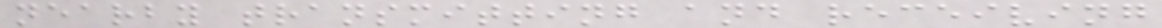nearby transmitting and receiving
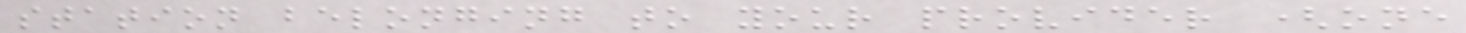station belonging to your provider (one
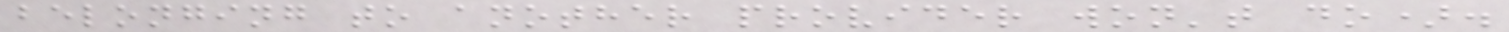belonging to another provider won't do).
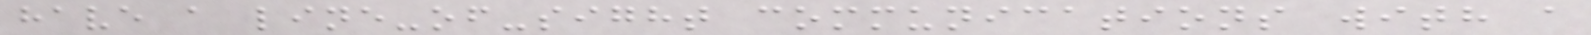have a line-of-sight communications with a
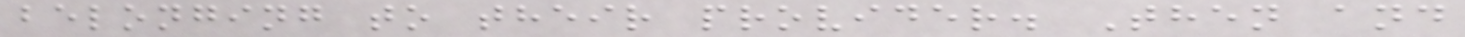belonging to their provider. Then and
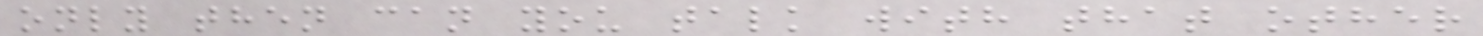only then can you talk with that other
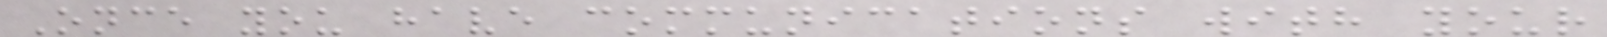Once you have communications with your
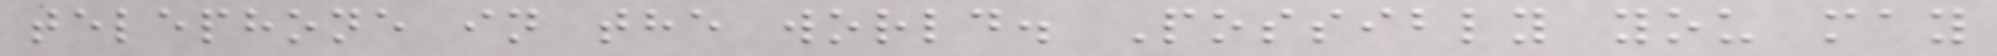telephone in the world. Possibly you may
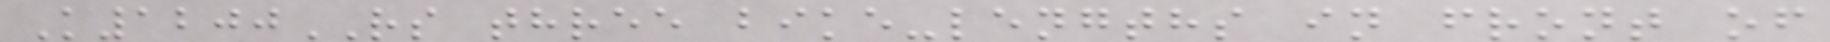K1200RS three bike-lengths in front of
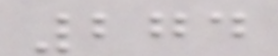274
